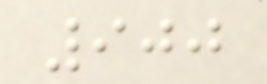900
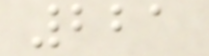221
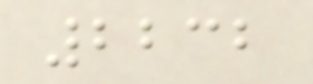2232
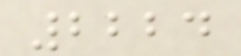2224
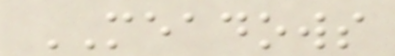MEADOWS
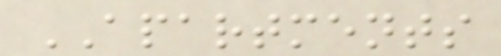APARTMENTS
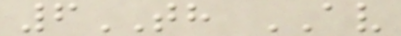6TH AV
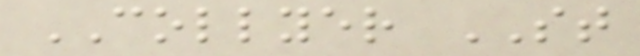COLLYER ST
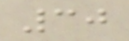30
